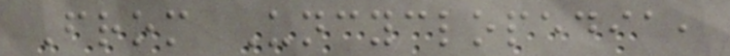From Uncyclopedia,
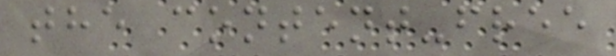the content-free
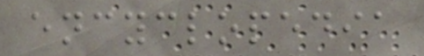encyclopedia
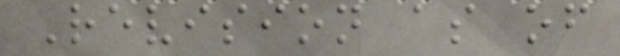Revision as of
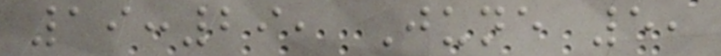19:29, June 5,
